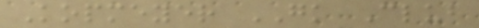Kopmeyer GK Club
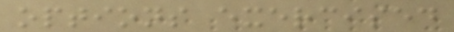options exercised
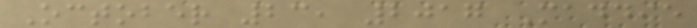October 23, 2017 Maddie
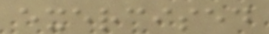exercised
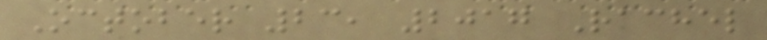October 23, 2017 Rachel
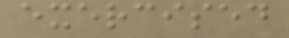exercised
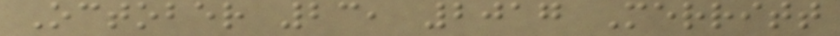October 23, 2017 Merritt
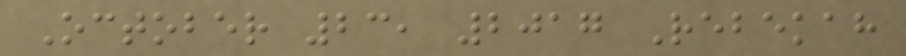October 23, 2017 Rebekah
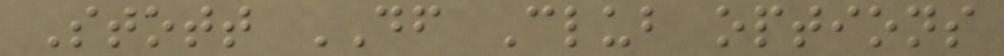Stott DF Club options
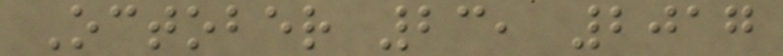October 23, 2017
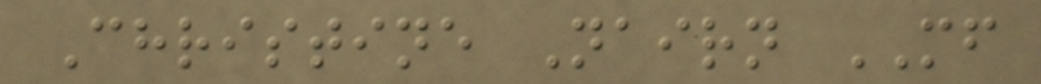Christine Nairn MF
